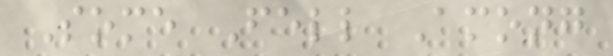Some Fell Among
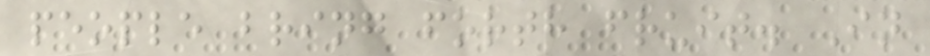people bring forth fruit. In
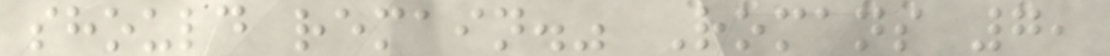should remain." Romans 7,
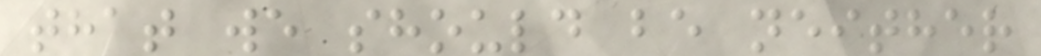that we should be neither
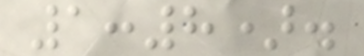1:8).
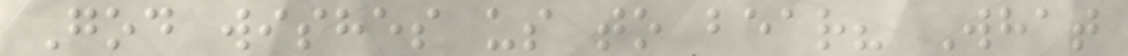God wishes us to bear? What
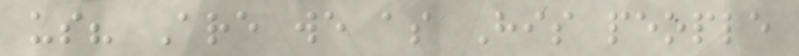us? Are we as His people
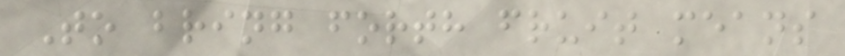To bring forth fruit means
